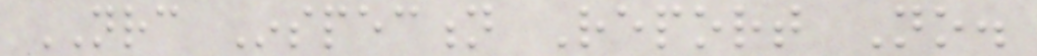NRC Inspection Report No.
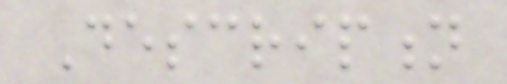Description
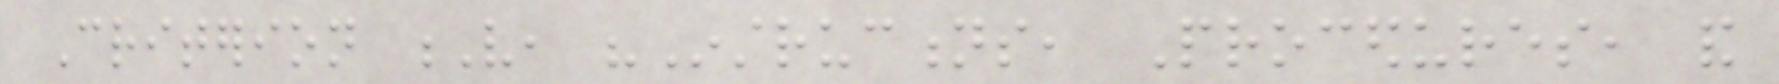Criterion V, "Instructions, Procedures, and
